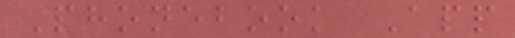Phonebook App
